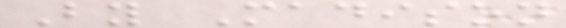By Madison
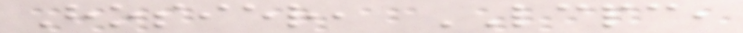Hosier, LCPC,
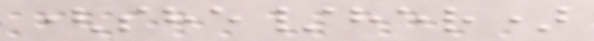(she/her)
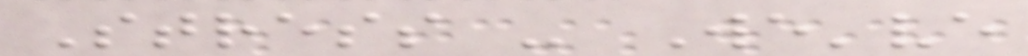Stress - We've
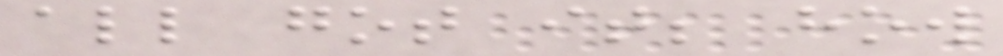all got it; how
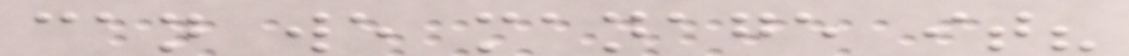can we manage it?
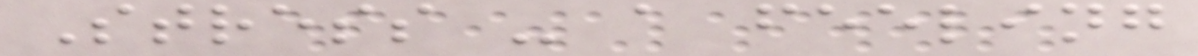Stress - a feeling
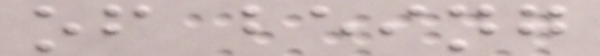of being
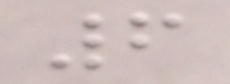6
